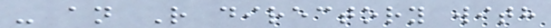- an R directory with
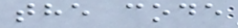the code
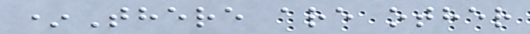*There are other
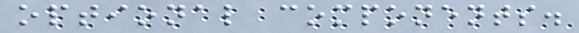optional components.
